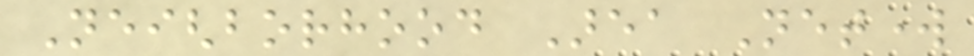Neighborhood Area Network
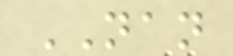NAN
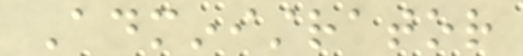Administrator
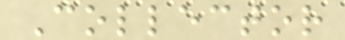Collector
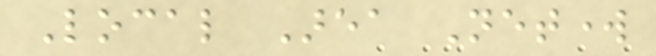Local Area Network
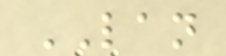LAN
